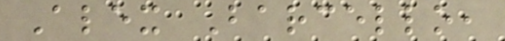Alex Barcello,
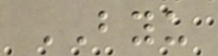BYU
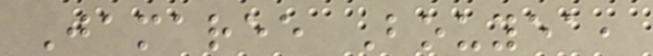Jamaree Bouyea,
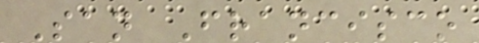San Francisco
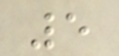5
